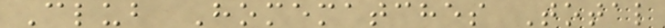Club Homematches Total
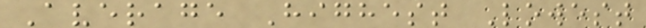Average Highest Lowest
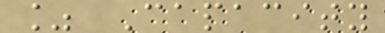% Capacity
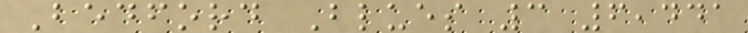Bedford Blues 3 6,441
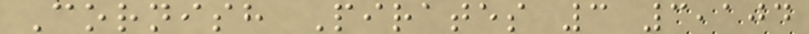Cornish Pirates 3 3,104
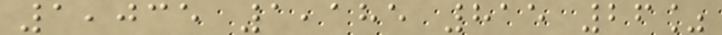1,035 1,185 815 26%
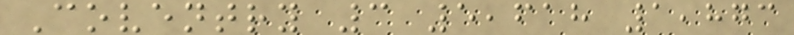Coventry 3 5,618 1,873
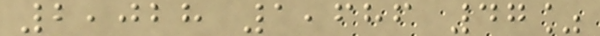2,028 1,686 47%
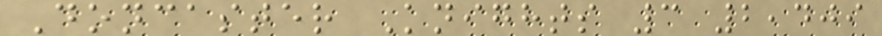Doncaster Knights 3 2,409
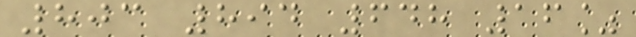803 894 648 16%
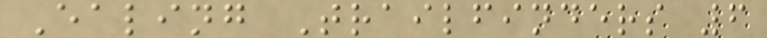Ealing Trailfinders 6
